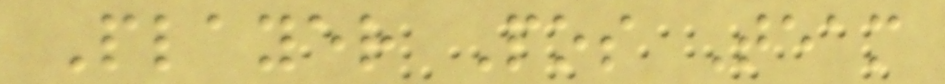Player Pos Team
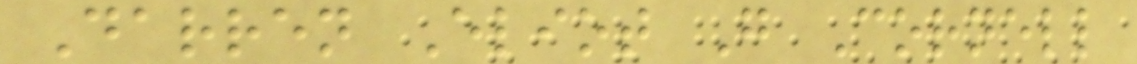Darren Eliot G Cornell
